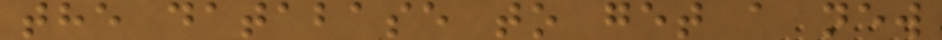the database to get a new
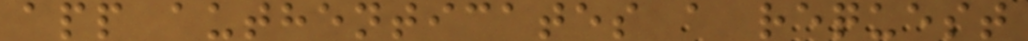app authenticates a request
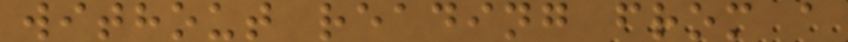without reading from a
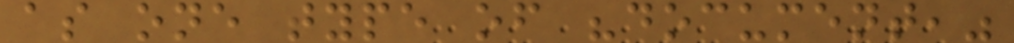as one type of "document,"
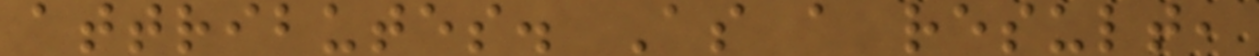attributes. As a result,
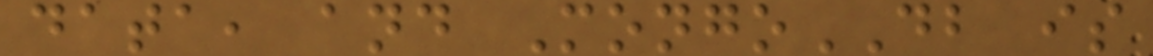data, and MongoDB is
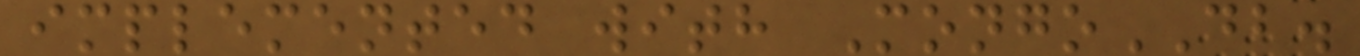implemented with MongoDB.
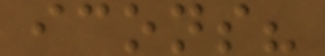icons?
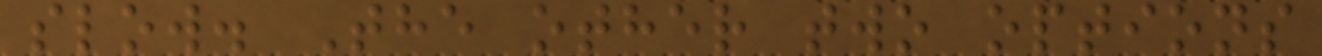slow. The other two options
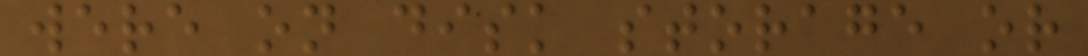were on disk storage or
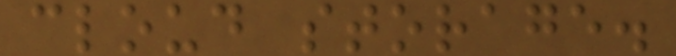cloud storage.
